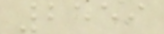2559
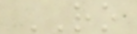RO
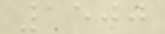1500
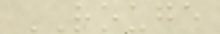ROUGE
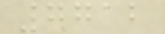7712
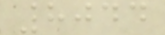8044
